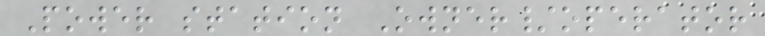Power station Owner/operator
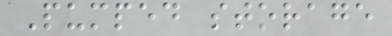Pumped storage
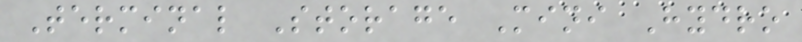Terminal Storage Mini Hydro
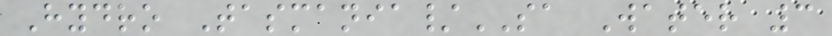Hydro Tasmania/SA Water 3
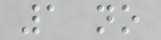1 no
